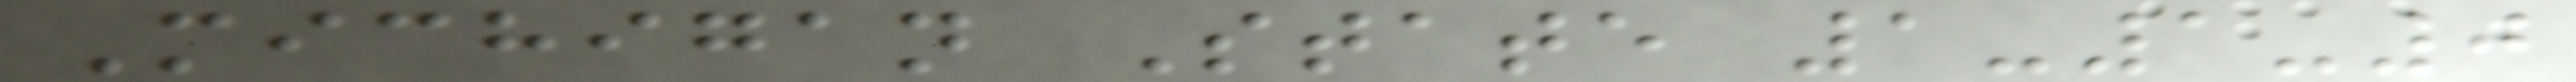Michigan State 1-1-0
